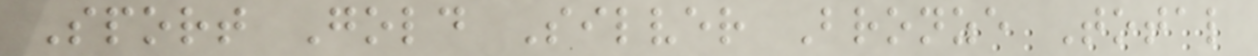Sport Gold Silver Bronze Total
